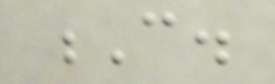C.
